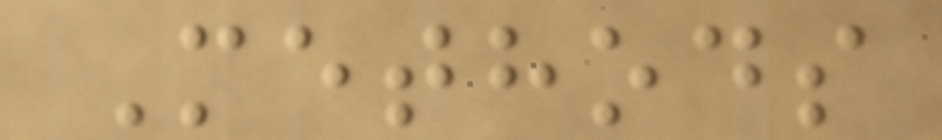Methods
